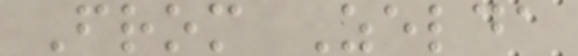From Zelda
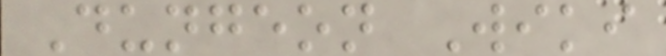Dungeon Wiki
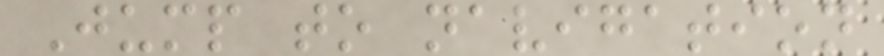Jump to navigation
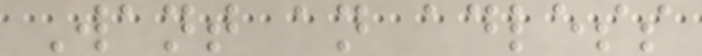Want an adless
